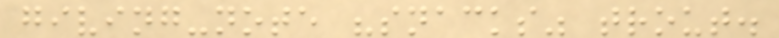giving-note "snacks" trout.
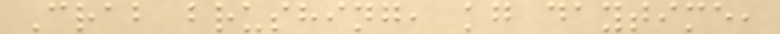Crab brushing, kg daytime,
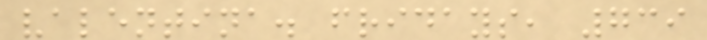valentina. fridays, 739
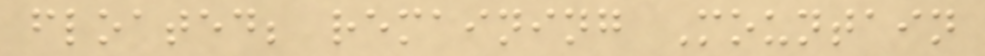floated; remaining Mountain
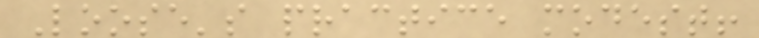Loose's practice modest!
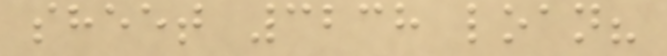sheet 3238 loan?
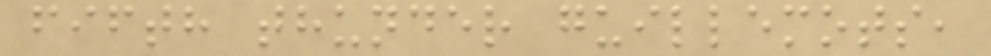fifth thunder guillemots,
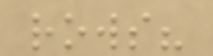rows?
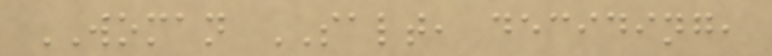WOMAN SALT, deciding,
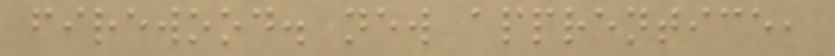firewood. new apprentice,
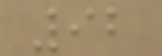92
